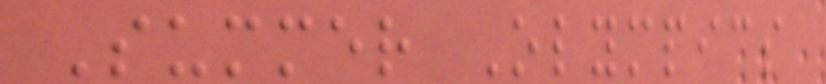Summer Olympics
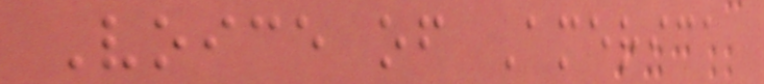Voice of America
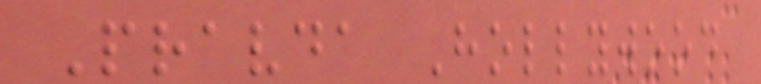Pravda Hollywood
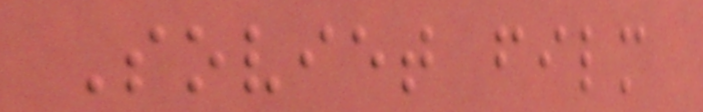Soviet film
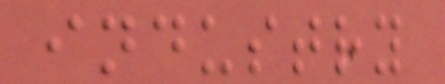industry
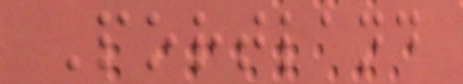Portland
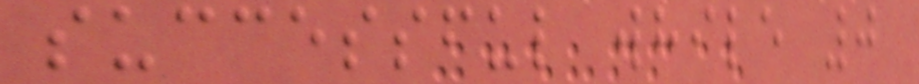successful while 0
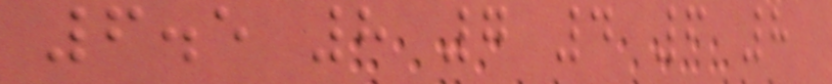6.5 8 7 4 6 8
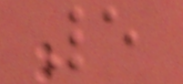5
